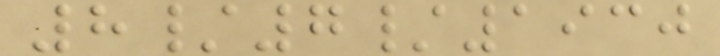8/7/1930
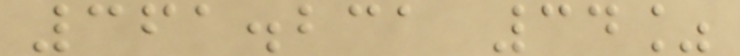361.231 34%
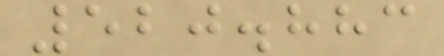520.883
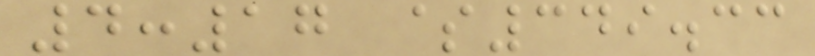4:17 $349.33
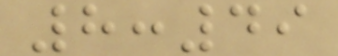8:49
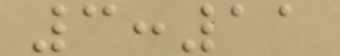3:11
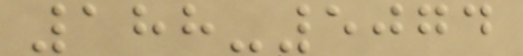188-5074
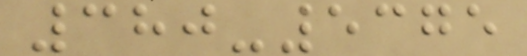380-5375
